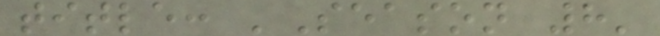title: 'Season 8'
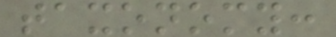taxonomy:
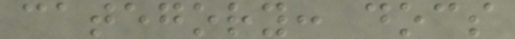category: docs
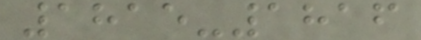1815-1816
